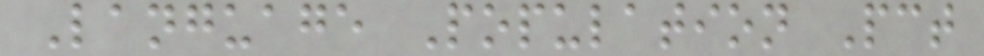Language Population Pct
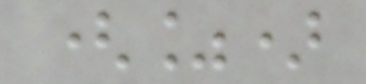(%)
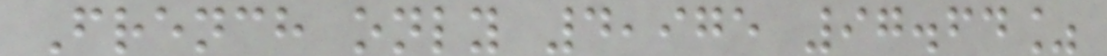French only 4,975 97.64%
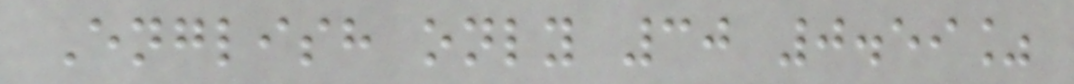English only 30 0.59%
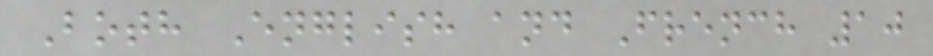Both English and French 10
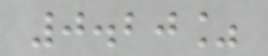0.20%
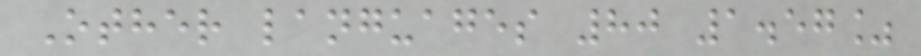Other languages 80 1.57%
